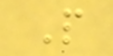P
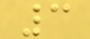3
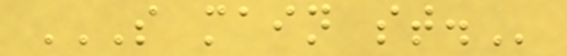S MAIN ST.
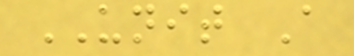UNIT A
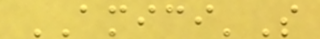AMICI'S
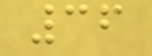36
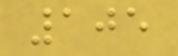105
